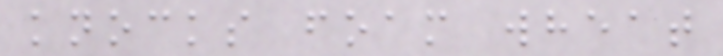knocks foam wheat
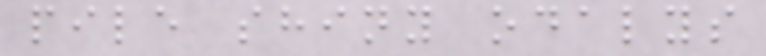pile shiny odalys
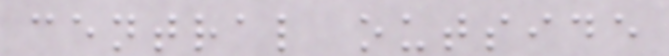central outside
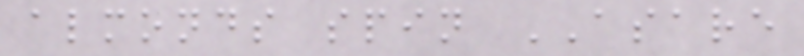almonds spin ASARE
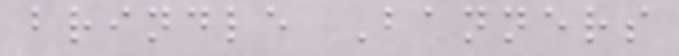brindle Banners
